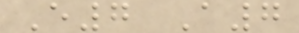E7 A7
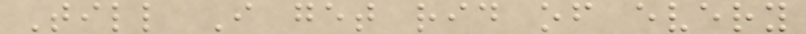Till I get rid of every
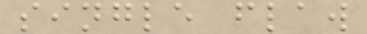single flaw
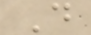D
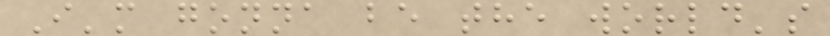I'm gonna be the world's
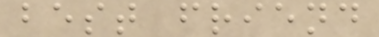best friend
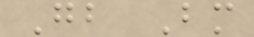Gb Bm
